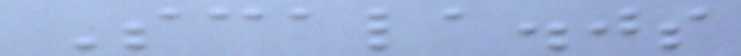Scala.js
